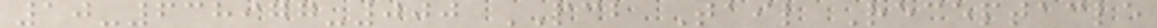10-638977-000 PCB Tail Receptacle
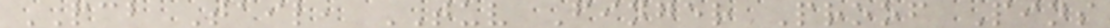PCB Tail, TUV Finger Proof Pins
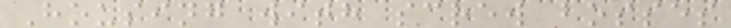Housing with screw bosses
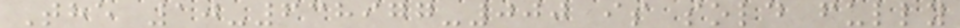The 10-638977-000 is sold fully
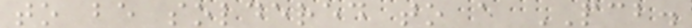to be soldered to a PCB.
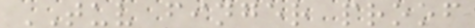TUV finger proof
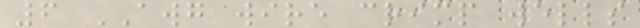6 AWG wire crimp wells
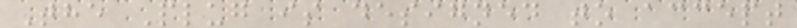The Plug is designed to accept
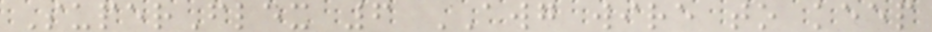SuperFlex 6 AWG wire to keep
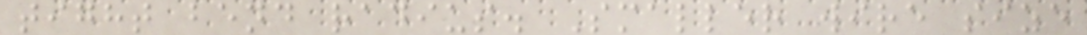tight bend radius. Smaller wire size
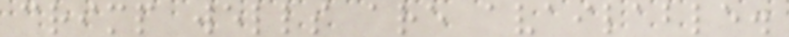crimp wells are available.
